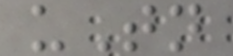uTn
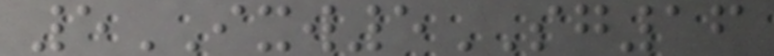5IXW5SG16
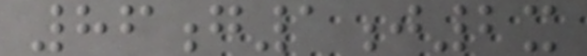86g1j2x
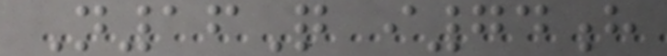N16Q i74h
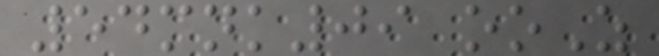54mnk09 ooZ
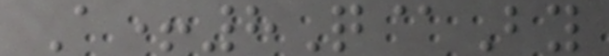A+8Q@By
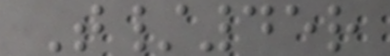T/45r
